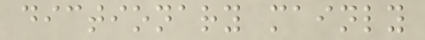dictionary mainly
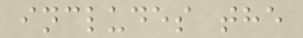includes the
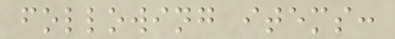following items:
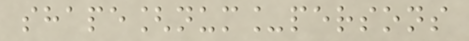shape[num_persons
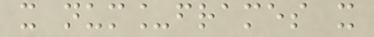x num_frames x
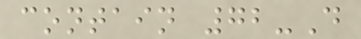contain 72-D
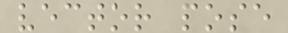vector pose
